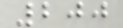200
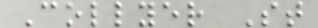Collyer St
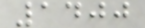1400
